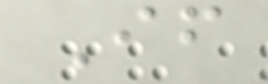If
